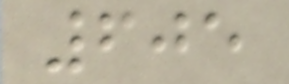605
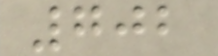702
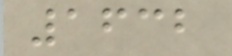1632
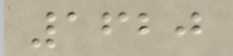1620
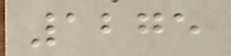1275
